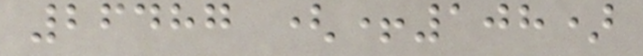26487 (+108)
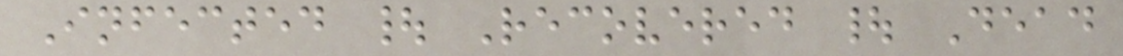Infected | Recovered | Dead
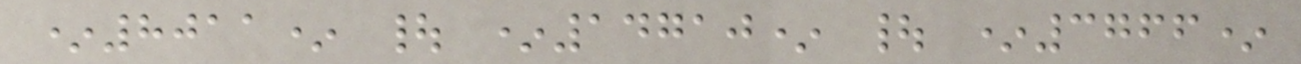*8011* | *14710* | *3766*
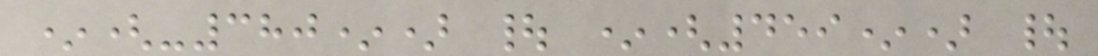*(-380*) | *(459*) |
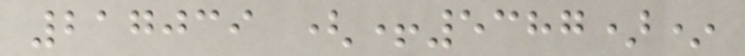217039 (+5387)*
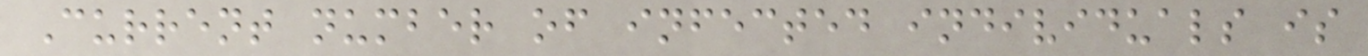Current number of infected individuals is
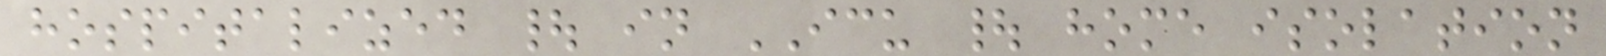hospitalized | in ICU | home isolation
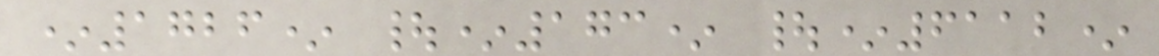*1726* |*173* |*6112*
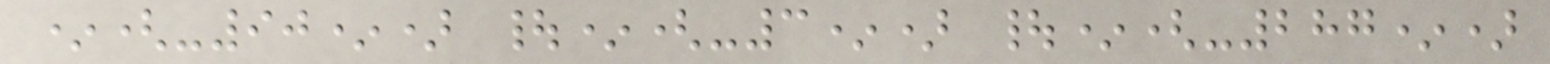*(-90*) |*(-3*) |*(-287*)
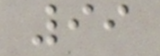99
